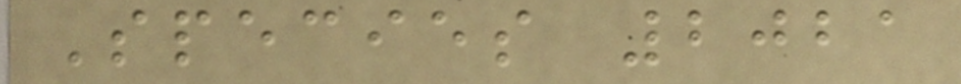Species 2021
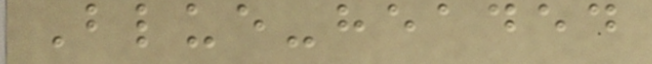Blue-headed
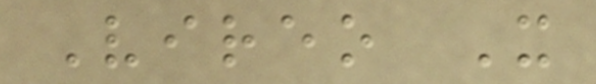Vireo X
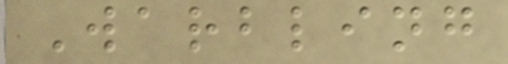Warbling
